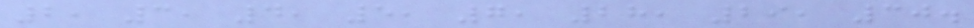2, 3, 4, 5, 7, 28, 29, 30.
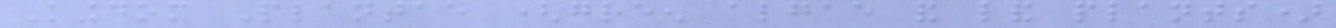Kingdom Plantae (green algae and land plants)
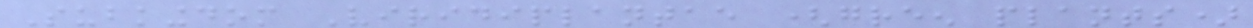Subkingdom Viridiplantae (green plants)
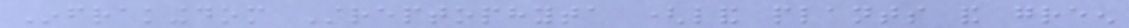Infrakingdom Streptophyta (land plants and green
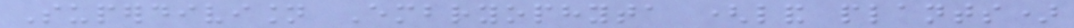Superdivision Embryophyta (land plants)
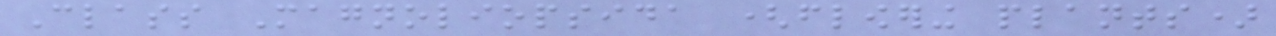Class Magnoliopsida (flowering plants)
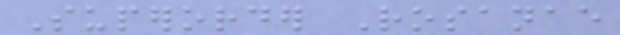Superorder Rosanae
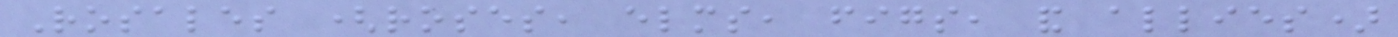Rosales (roses, elms, figs, and allies)
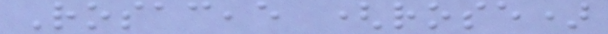Rosaceae (rose)
